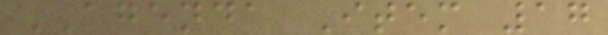AGENDA Item 17
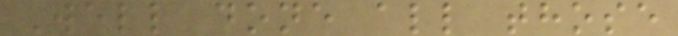Well done all those
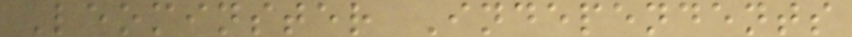Leominster Independents
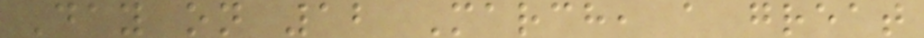Day on 12 March, a great
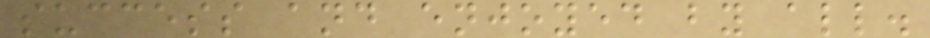success and enjoyed by all.
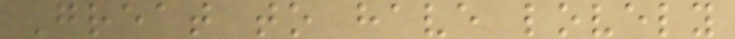Great to have lovely
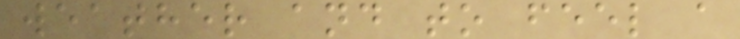weather and to feel a
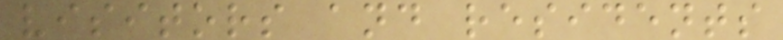visitors and residents
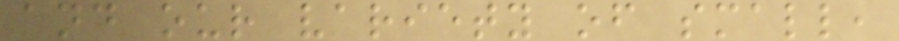and our variety of small,
